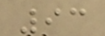93
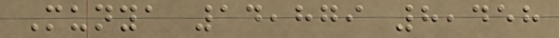Munya 14,879 8,458
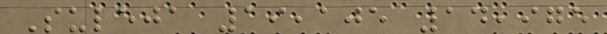Suleja 19,105 14,975
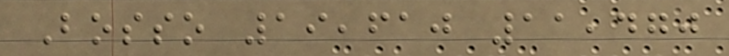Bosso 19,610 11,470
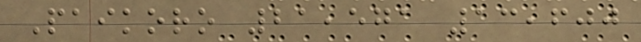Paikoro 21,571 13,600
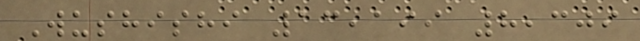Wushishi 13,199 8,309
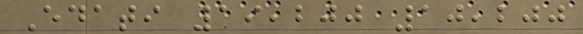Edati 19,200 10,200
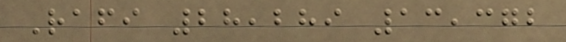Rafi 28,289 13,372
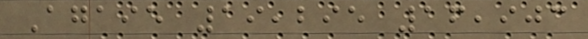Agaie 19,295 16,903
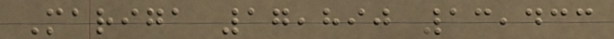Mariga 17,890 13,433
